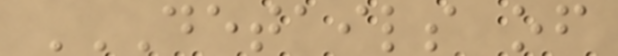DETAILS OF
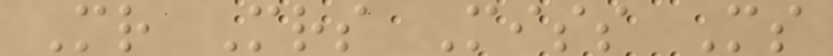Mr Mrs Miss Ms
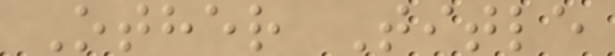Other Title
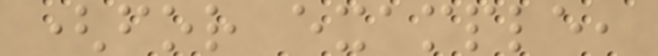(for example,
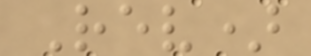Rev)
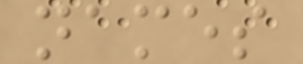names
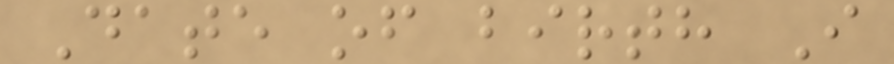Date of birth I
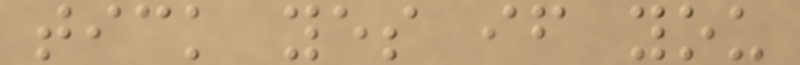tick yes if you
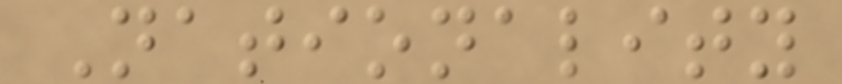Nationality
